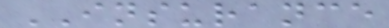INSURANCE
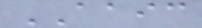AAIC
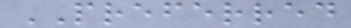PREFERRED
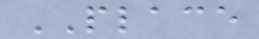PLACE
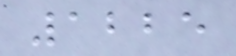1225
